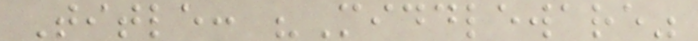Title: "Middleware"
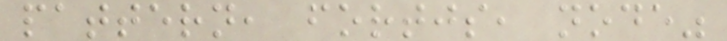pattern, fortjs, node"
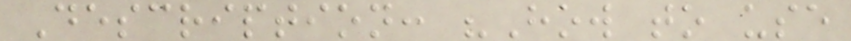Description: "How to use
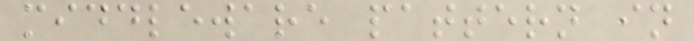middleware pattern in
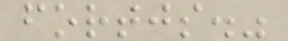fortjs."
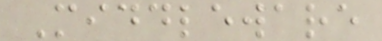Middleware
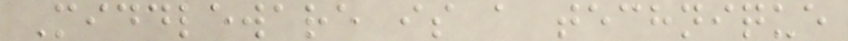Middleware is a technique
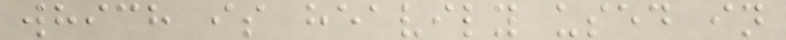which is heavily used in
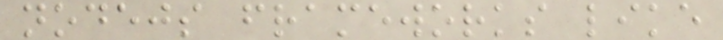nodejs frameworks like
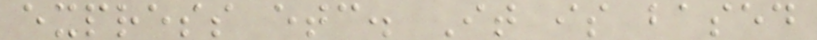express etc. It is based
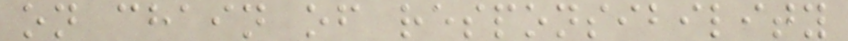on chain of responsibility
